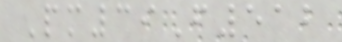Pm39F512
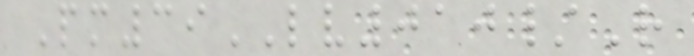Pm39LV010/R
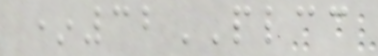*32PLCC
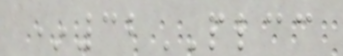*32PLCC
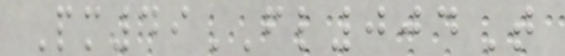Pm49FL004T
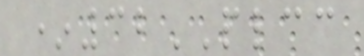*32PLCC
